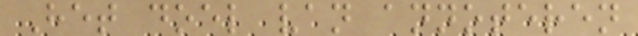Het doel van annoteren
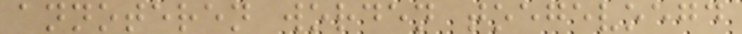annoteren worden toegevoegd
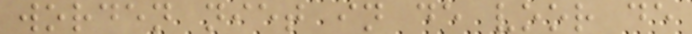worden niet in de voor de
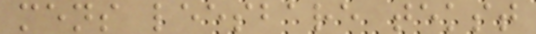mens leesbare tekst
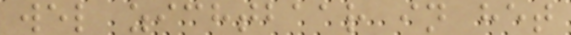wel zichtbaar in het
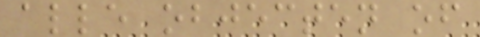alle objecten of
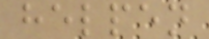helpen
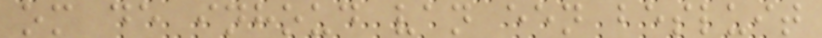om de inhoud van een besluit
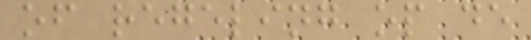of regeling op de
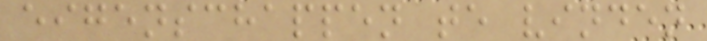eigenschappen te vinden
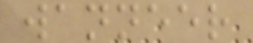wanneer
